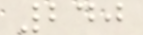240
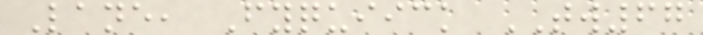Lane, Fyquiick TW67
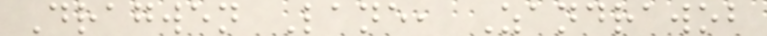Dragwen Lane, Zandrawob
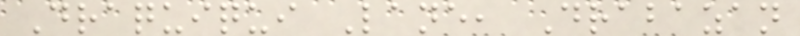Draquiqui Lane, Drabazan
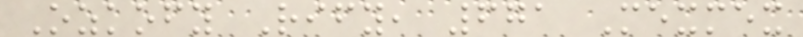Ozkofy Rify, 671 Mexmex
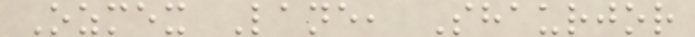Ozmex Lane, Shaurjor
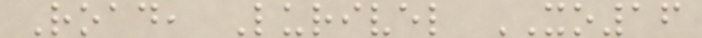Road, Lurivel XO16
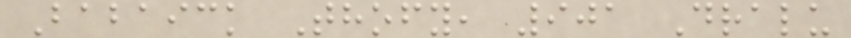Babaick Thofy, 901 Dralu
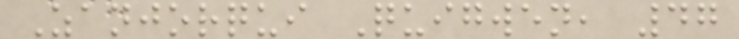Zanjorqui Quigwen, 47
